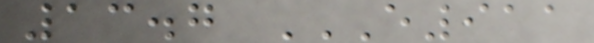13.7 E911
